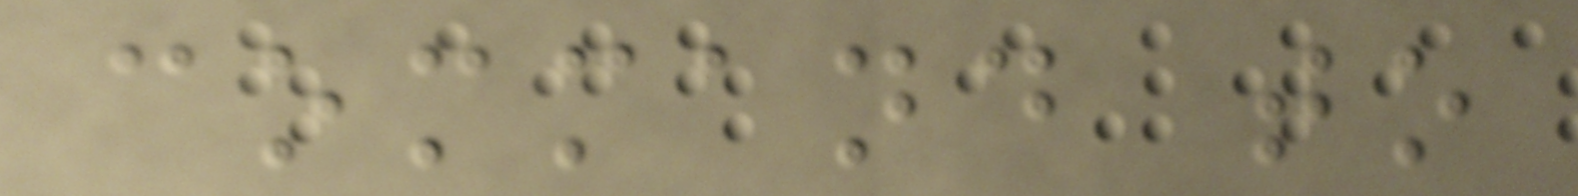command to
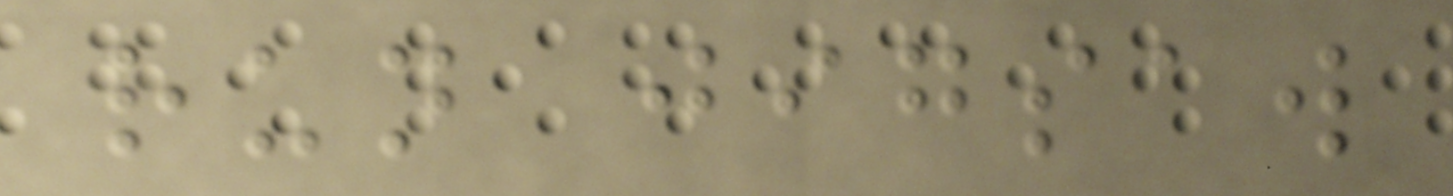run jigsaw
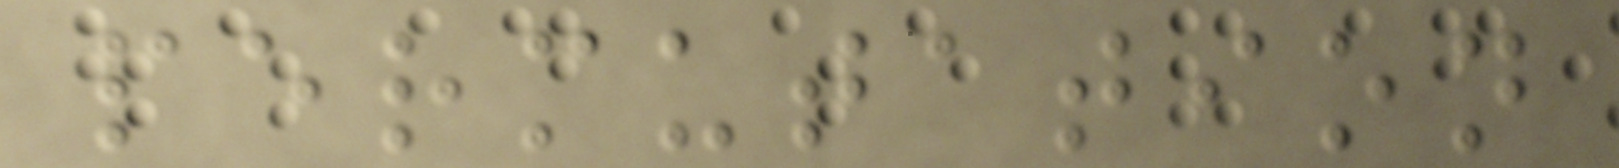permutation
